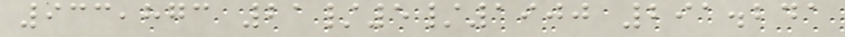933,873 21/5/1900 291.241
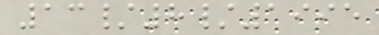13/8/1995
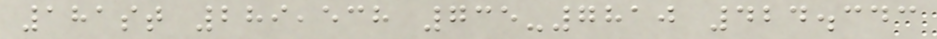181st 289,538 735-7810 424.343
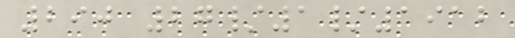290 27/1/1912
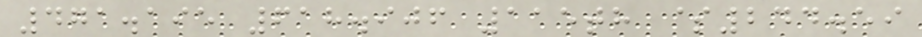471.195 618.906 115th $244.59
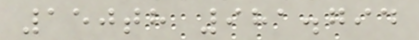150th 981.794
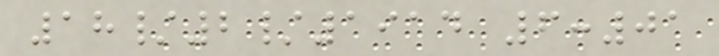18/2/1914 6:01
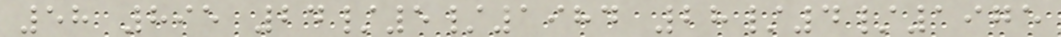58 895 24/5/1984 28/4/1975
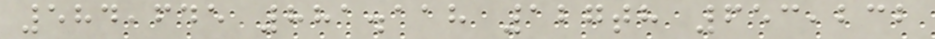584,645 881.118 127th 653,232
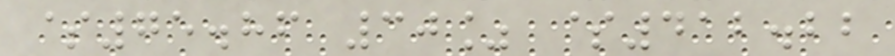$75.86 30% $412.22
